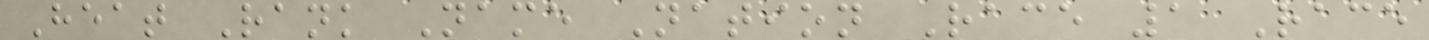Heat Rank Name Nation Race 1 Race
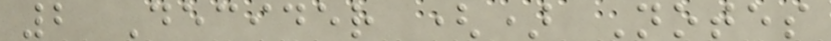2 Decider () Notes
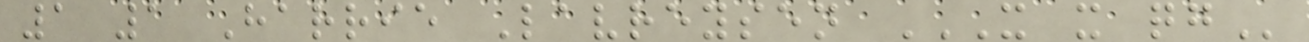1 1 Harrie Lavreysen X X QG
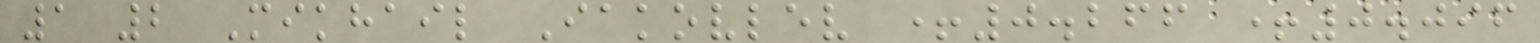1 2 Mikhail Iakovlev +0.266 +0.096
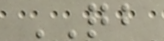QB
